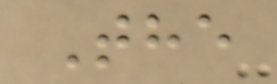The
